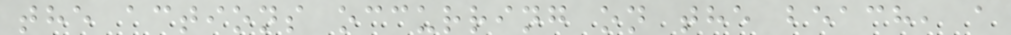the actions occurring on the beach, a
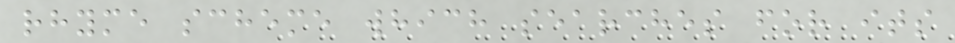rhyme scheme which searches for its
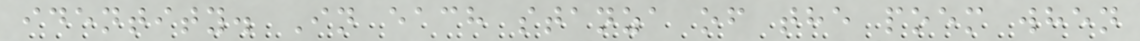identity. In each stanza of the poem when
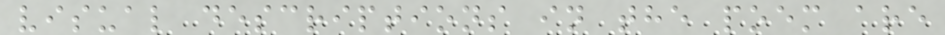visual descriptions in the poem are
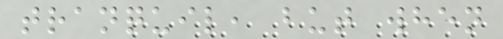tranquil, but when
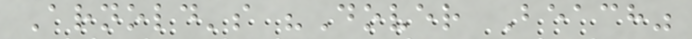Arnold's "Dover Beach"
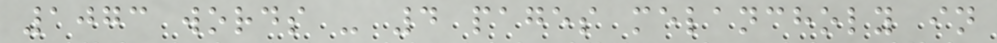1073 words - 4 pages melancholy in
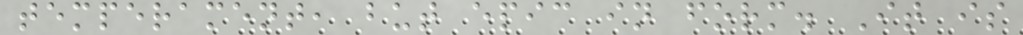temperament, but epic in form. It is
